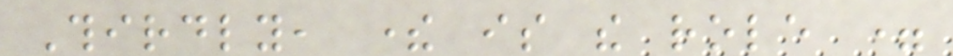Thirdly, there is the role =
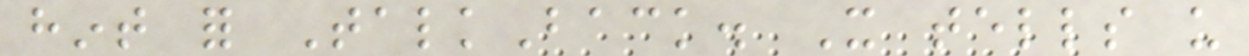hint for TalkBack. It tells us
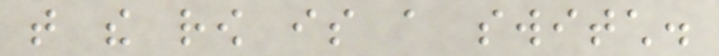that the row is a switch.
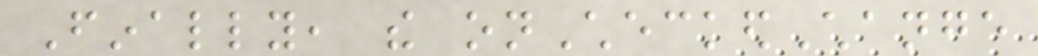Finally, the onCheckedChange
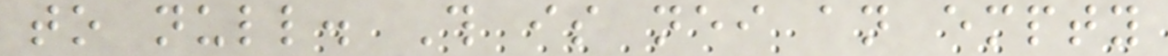to null. This is neither an empty
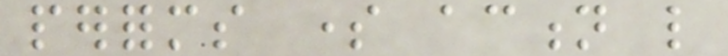performs some action like
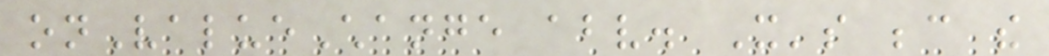onValueChange above. It's because the
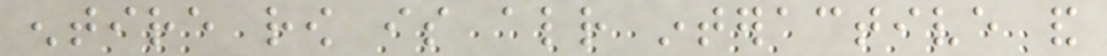entire row is already interactive and
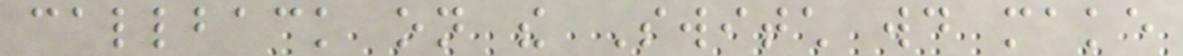callback on the Switch would make
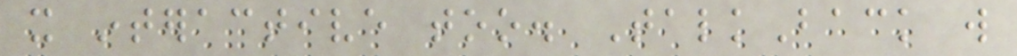it interactive too. TalkBack will
